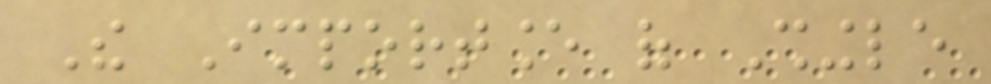The Importance of Shingle
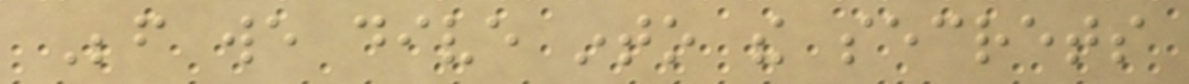Before we dive into the secrets
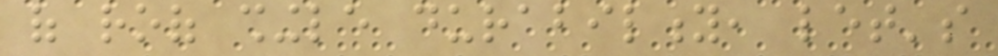of roof shingle durability, let's
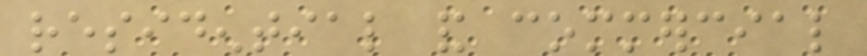residential and commercial
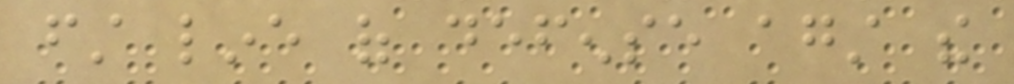first line of defense against the
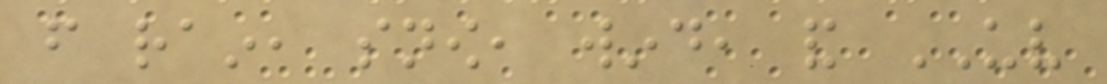from rain, snow, wind, and UV
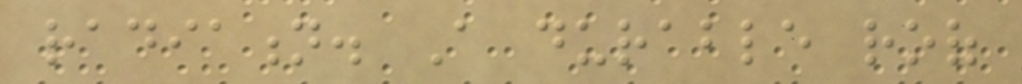radiation. A durable roof
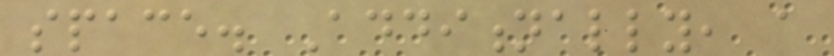space. Additionally, a
